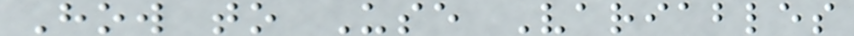How to Use Variables
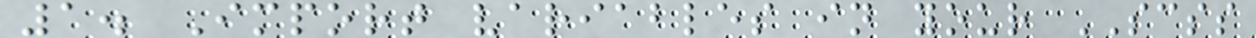1. Import variables in your SCSS
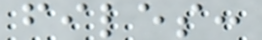files:
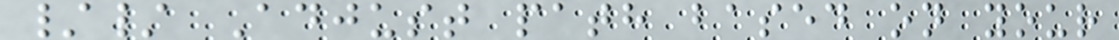// Adjust path based on your
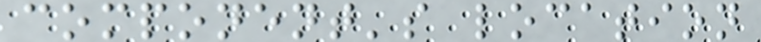component's location
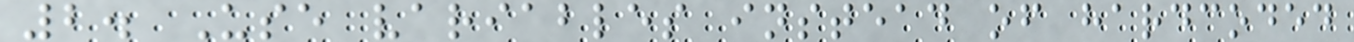2. Use variables instead of hardcoded
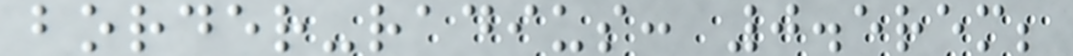border-radius: 0.5rem;
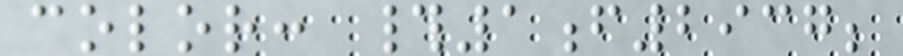color: #1f2937;
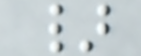}
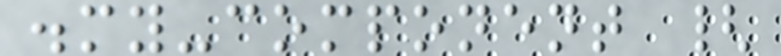.my-component {
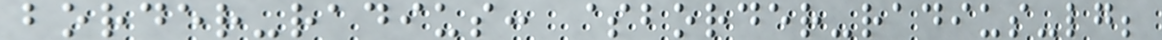border-radius: $border-radius-lg;
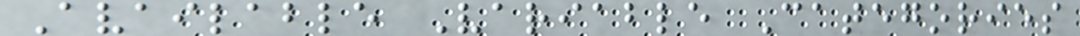Available Variable Categories
